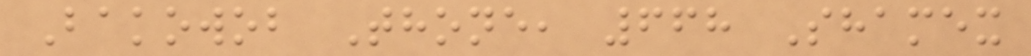Bakowob Thone, 668 Shamex
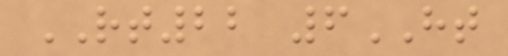RT22 6HT
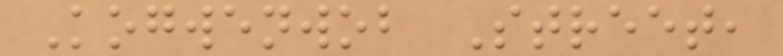Kogwenwob Street,
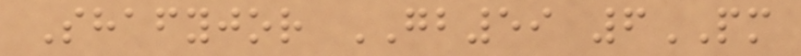Shafyjor GB59 6PM
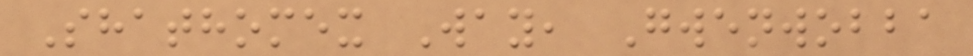Shathomex Way, Gwenwobba
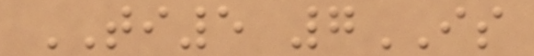TI5 7IS
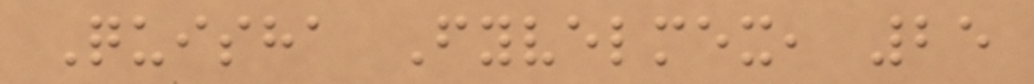Quisha Fyvelmex, 25
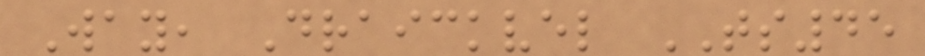Way, Draickvel TS45
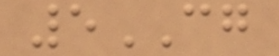5CG
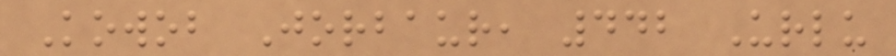Kowob Jorbaur, 442 Urlu
